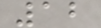12
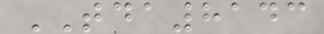TDA8143
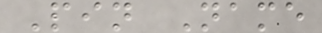Pin Name
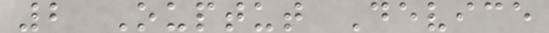2 Ouptut Device
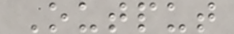Output
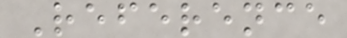Reference
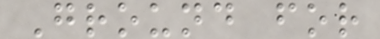Ground for
